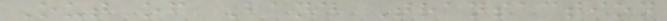Out of Band Transaction
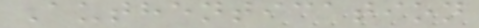Authentication
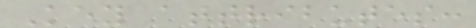Key attributes:
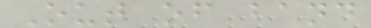Out of band
